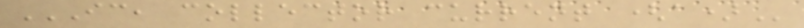IC, COLLECTOR CURRENT (A)
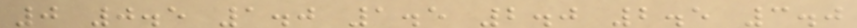0 0.5 1.0 1.5 2.0 2.5 3.0
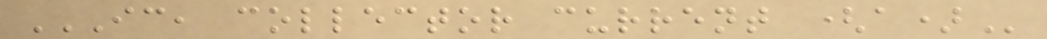IC, COLLECTOR CURRENT (A)
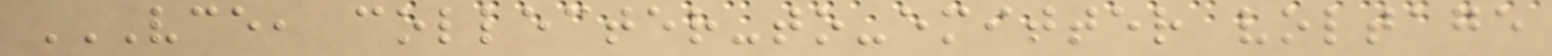VCE, COLLECTER-TO-EMITTER VOLTAGE
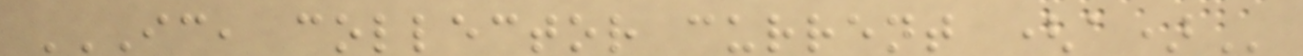IC, COLLECTOR CURRENT (A)
